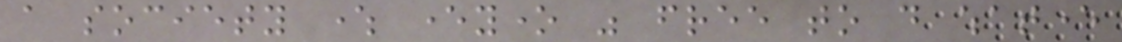a society where everyone was free to do whatever
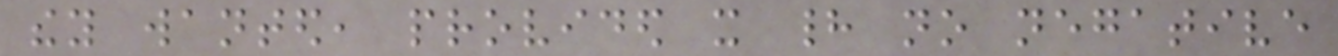they wanted, provided it had no negative
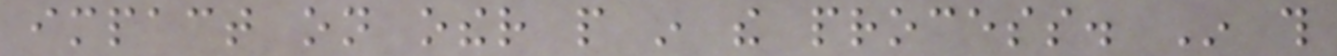impact on other people in the process. In this
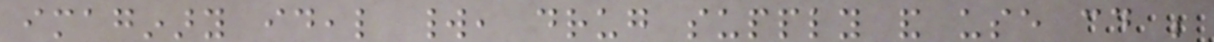imaginary ideal world, drug supply and use could be
